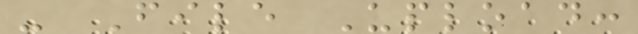- File Upload:
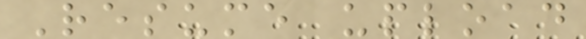Resume upload
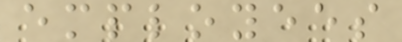employees
